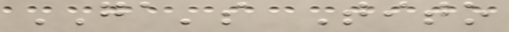GA's Tito
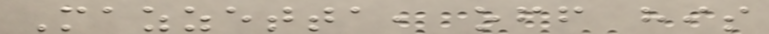Mazzetta, off his
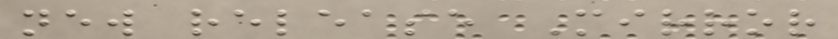new release Mirror
